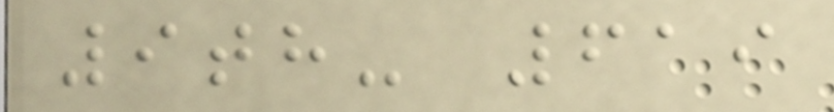9th- 619
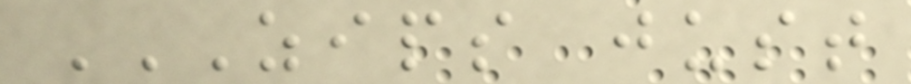ZIPS JUST
